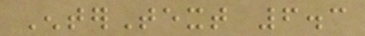EnterText 6.3
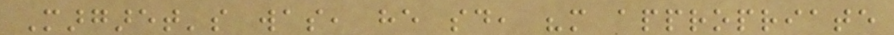Margaret's was, he said, "more appropriate
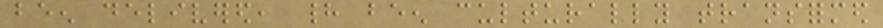been delivered, had been culturally transformed
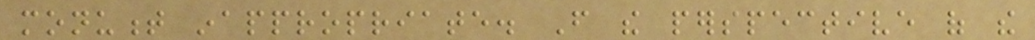monument inappropriate. From the perspective of the
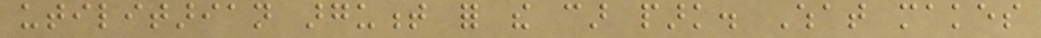utilitarian argument for the car park. What makes
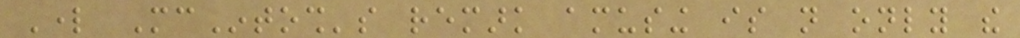Lord McIntosh's remark amusing is not only the
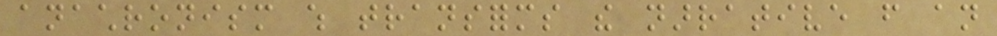anachronism which transforms the narrative from an
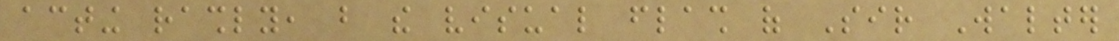acting rashly, but the visual flash of Sir Walter
